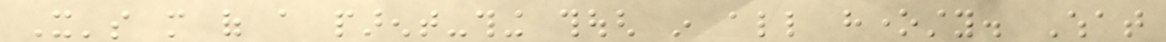It's more of a parent-thing though in all honesty. What
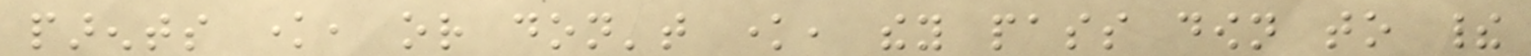parents know, or don't know, they pass down to their
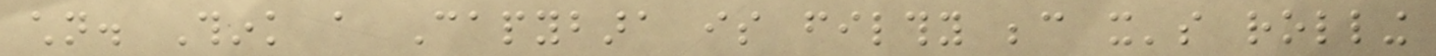children. Think a Capybara is filthy because it's rolling
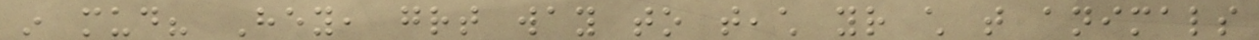in mud? Hey, great way to teach your child that animals
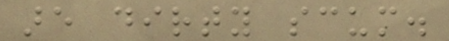are dirty scum.
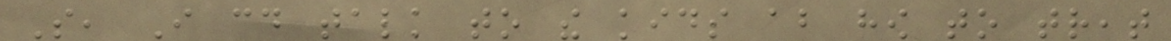So, I could talk to the kids about how to treat
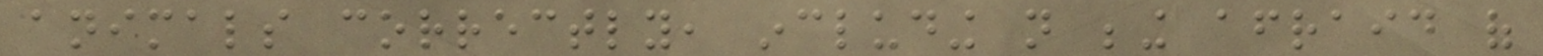animals correctly, including not being afraid of
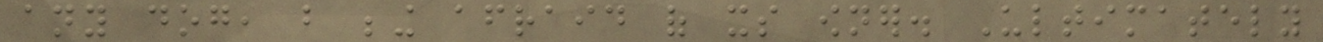any dog, but being afraid of its owner. Ultimately
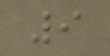9
